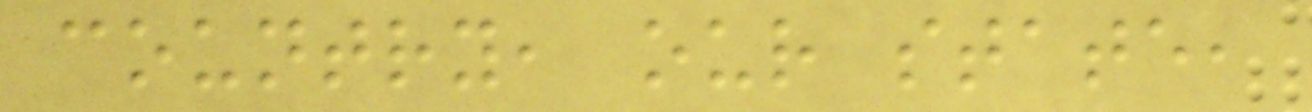country, our state,
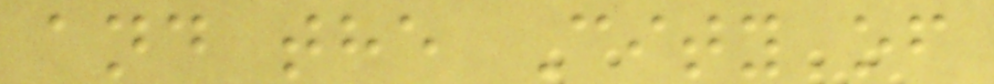and the City of
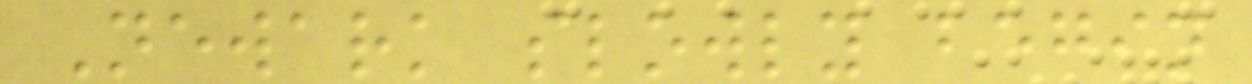Newark slowly begin
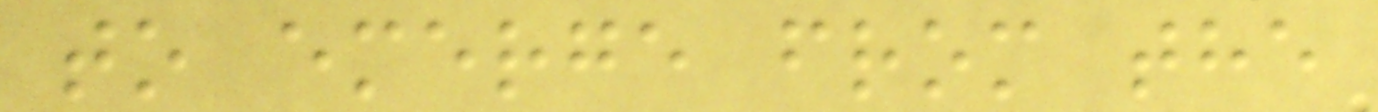to emerge from the
